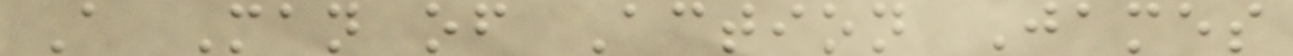A Man of Action James
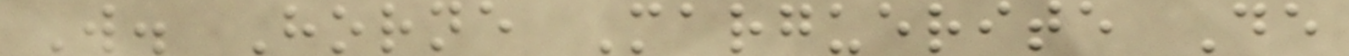W. Horne Marguerite De
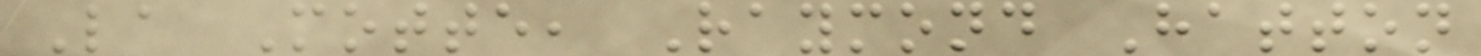La Motte, Raymond Hatton
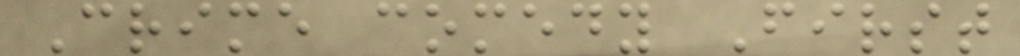Crime comedy First
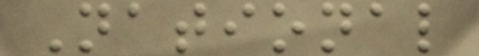National
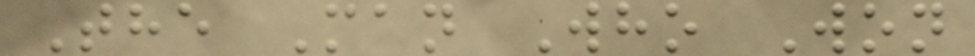The Man Who Won
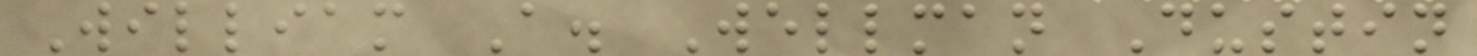William A. Wellman Dustin
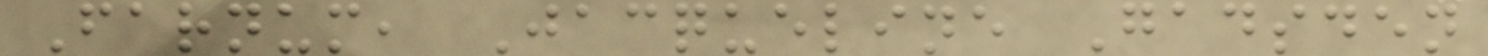Farnum, Jacqueline Gadsden
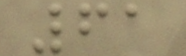61
